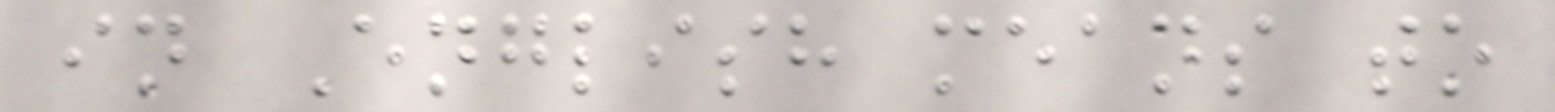in English means to
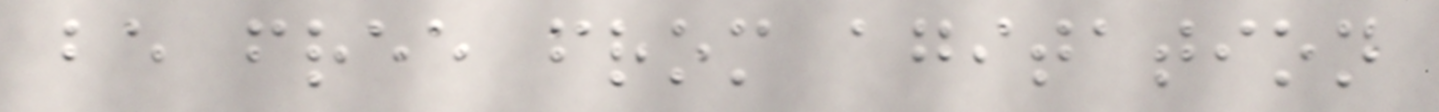be free from agitation
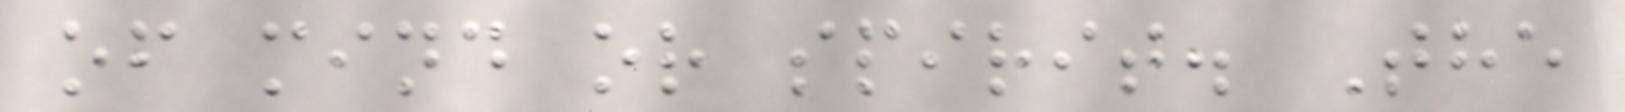of mind or spirit. The
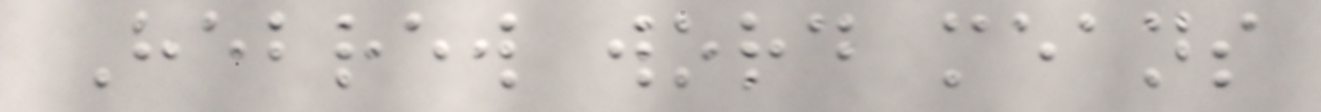Hebrew word means
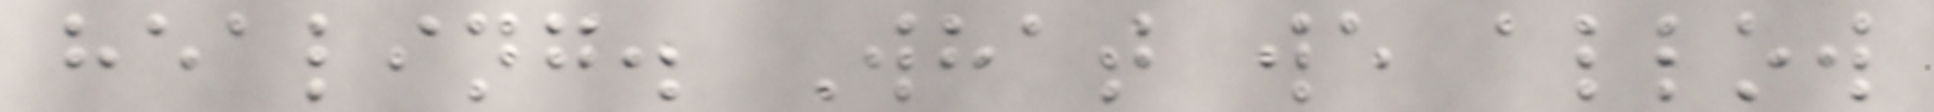healing. What we allow
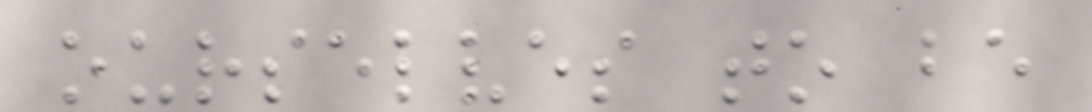ourselves to be
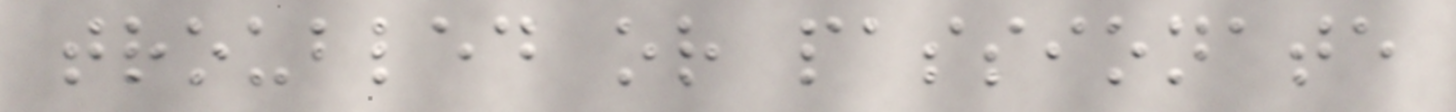troubled or passionate
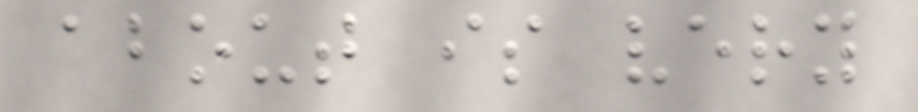about is very
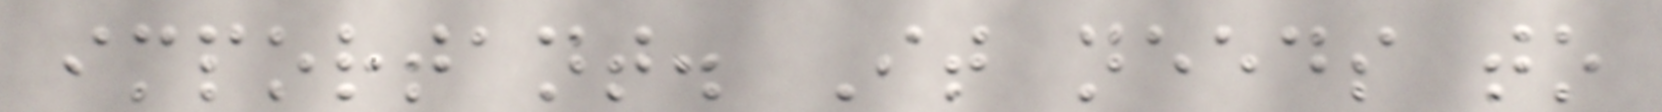important. It needs to
